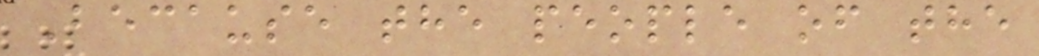Because the people of the
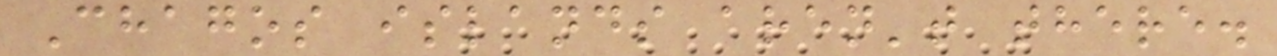Chagos islands aren't there.
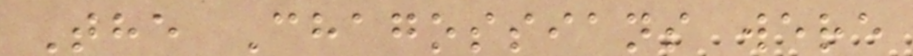The Chagossians were
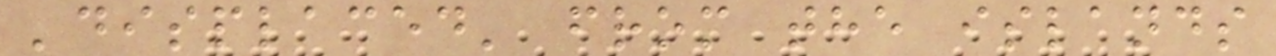'displaced' from the islands
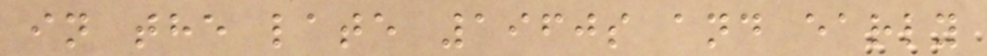in the late 1960s and early
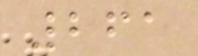261
